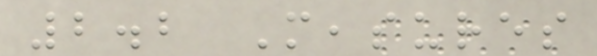2.2 Measures
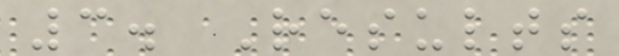3. Results
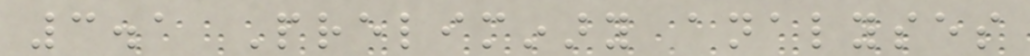3.1 Preliminary analyses
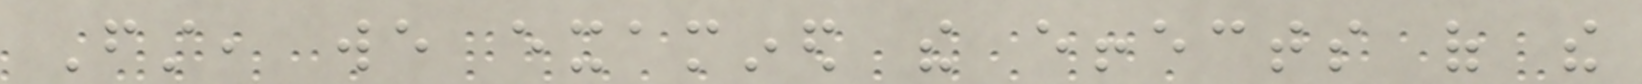First, we examined the effects of the
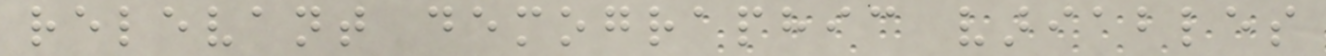relevant demographic variables
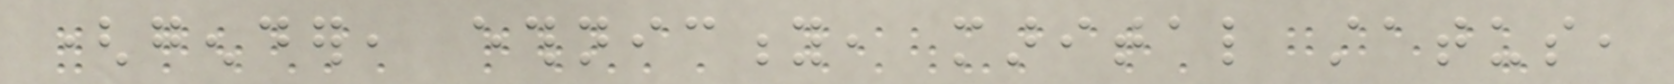(gender, ethnicity, marital status,
